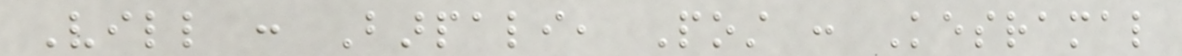Vill : Barpali, Post : Kesramal
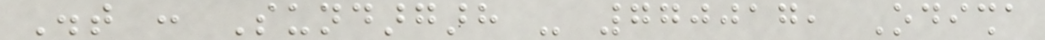Dist : Sundargarh - 770017, Odisha
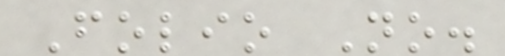Folio No.
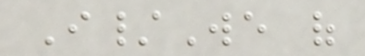I/We of
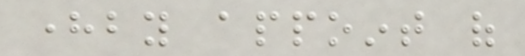hereby appoint of
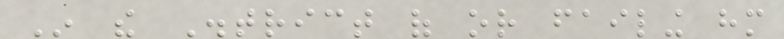In the District of or failing him
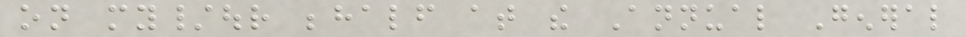on my/our behalf at the Annual General
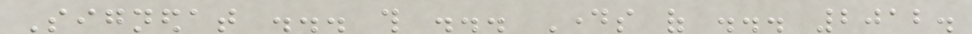Signedat ... this ... Days of ... 2012.
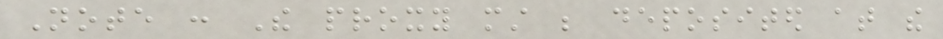Note : The proxy must be deposited at the
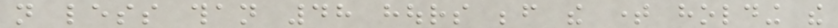not less than 48 hours before the time holding the
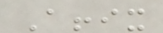Affix
